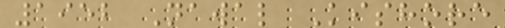1952 Nawal Kishore
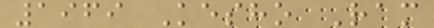1969 Kesho Ram
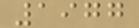1977
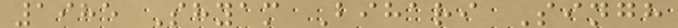1985 Shyam Bihari Singh
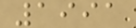1991
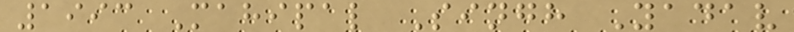1993 Mahipal Singh Yadav
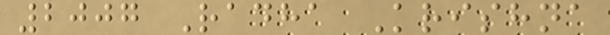2007 Radha Krishna
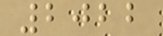2022
